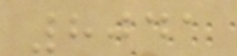8041
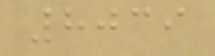8039
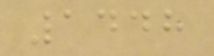1448
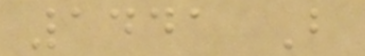1441 B
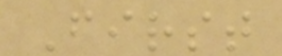First
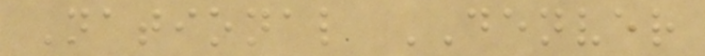National DENVER
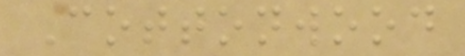Cottonwood
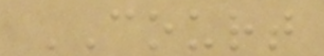COURT
